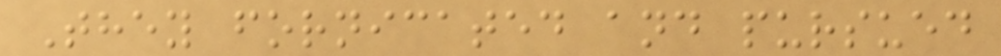They fornicated and pursued
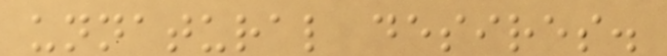unnatural desires.
